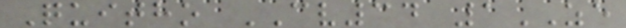Quitho CV34 1ZE
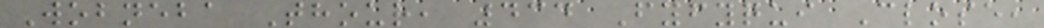Wobneba Thour, 434 Fyfyqui Close,
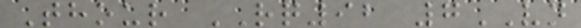Thour RQ92 7VN
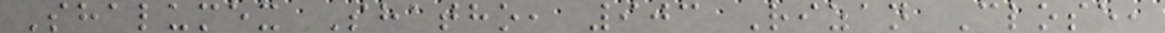Shalumex Shatho, 903 Rizan Close,
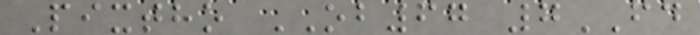Pixtho OB67 7FD
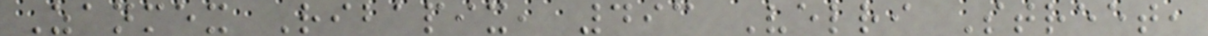Zanmex Ribapix, 493 Velri Street,
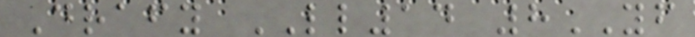Drafy LL14 8YF
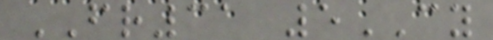FR31 5CY
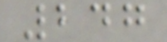247
